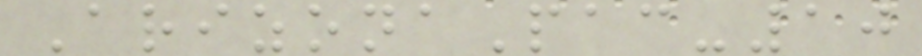ArizonaPac-10
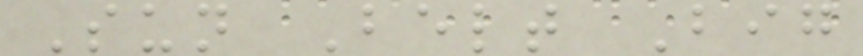Sun Belt Big
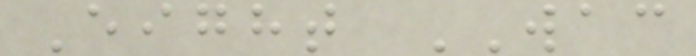Eight WAC
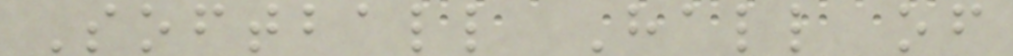Softball Hall of
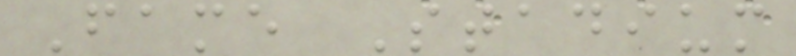Fame Stadium
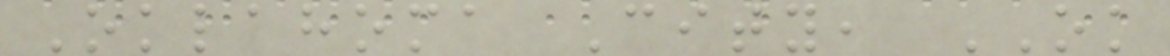Oklahoma City, OK
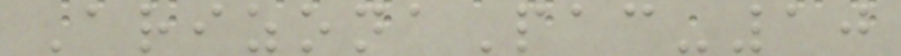ArizonaPac-10
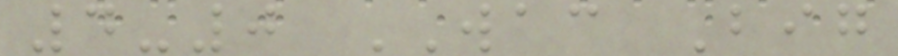4-0 WAC Big
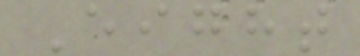Eight
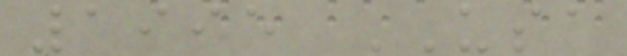1995 USA
